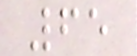65
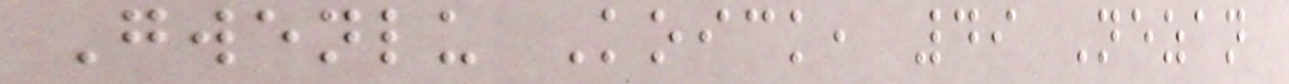Gwenlu Koick, 49 Nezan
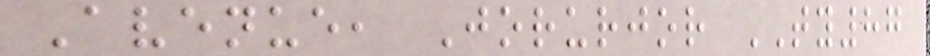Avenue, Jorurjor TY87
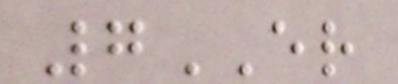7ER
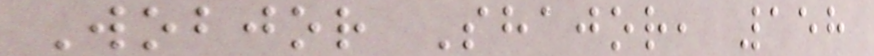Wobjor Shajor, 158
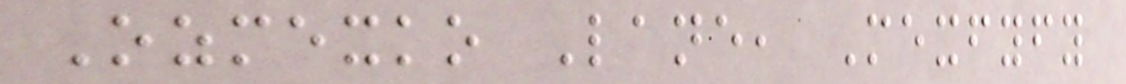Ozmexko Lane, Mexfyfy
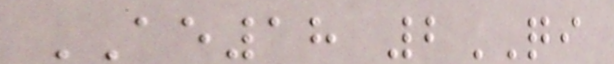AE18 2QI
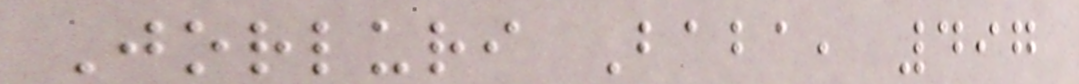Jorluri Baba, 497
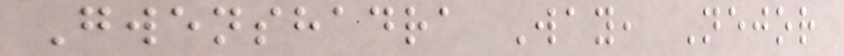Gwenshadra Way, Nejor
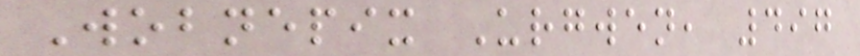Wobnepix Urgwen, 497
